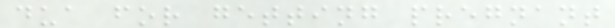dua for getting pregnant
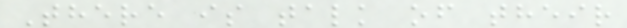There is talk of their
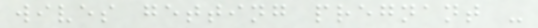wives getting pregnant -
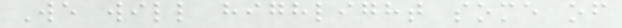We will highlight some of
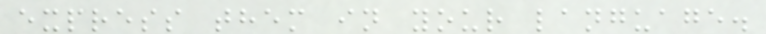express them in your language.
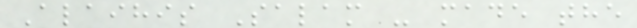Alaihis Salam - made the
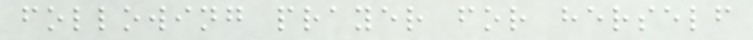following prayer for herself
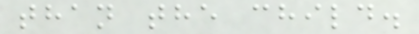than the child.
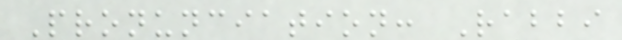Pronunciation: Rabbi
